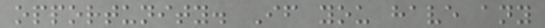opportunity. If you have any
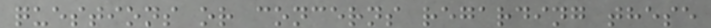questions or concerns regarding these
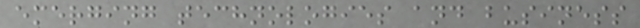emerging technologies and business
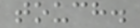touch.
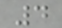4
